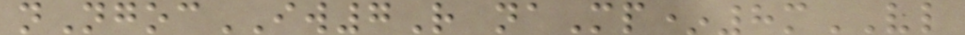nNgocIW7R naMp*8mVL
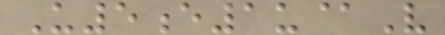U5e1u@V
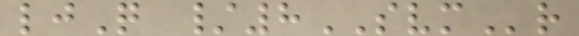ljQ /8SVMr
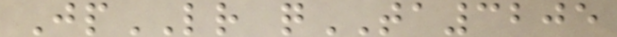JpLR qTA3205
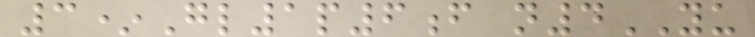3*Gl1p6f n4YU
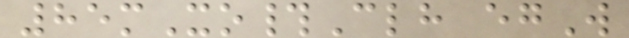85mXo#Clh egW
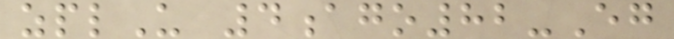zplU 4ago82-Eg
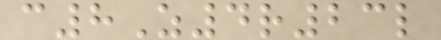c8Z4r23l
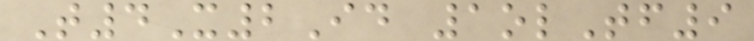T4X2Id 1olTf9
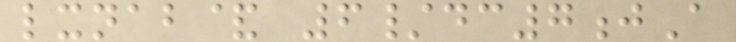lxnab& 6/dc7jA
